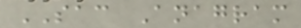SAC Anagram
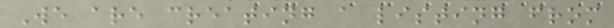We are creating a listing from
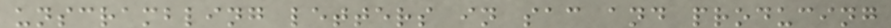unscrambling letters in sac and producing
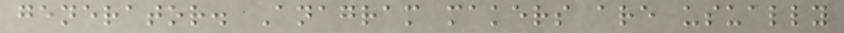generator. Anagram makers are usually
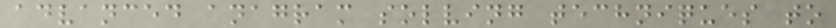advanced anagram solving techniques to
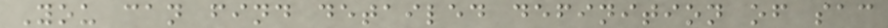You can find detailed definition of sac
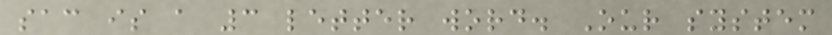sac is a 3 letter word. Our system
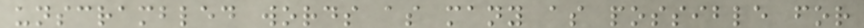unscrambled words as many as possible for
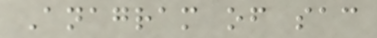Anagram of sac
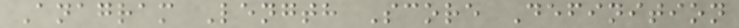Anagram Length Score Definition
